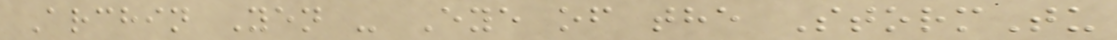Archin Yen - Eye of the StormTu
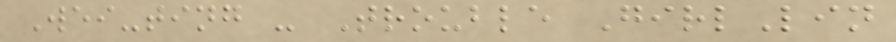Wei-ting - Trouble GirlLin
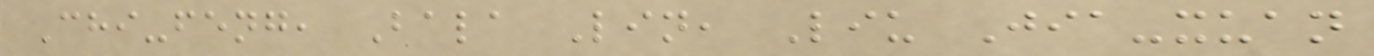Chi-feng, Bala Lin, Liu Jia-xuan
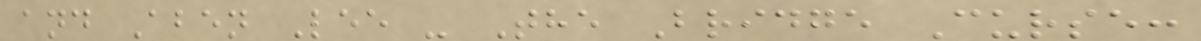and Aben Lee - The Bridge Curse:
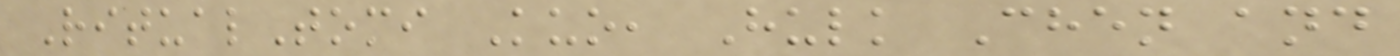RitualTomi Kuo, Hulk Chen and
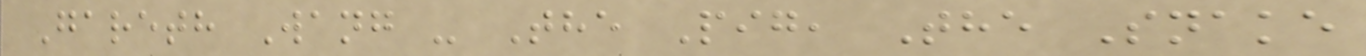Gareth Wang - The Pig, The Snake
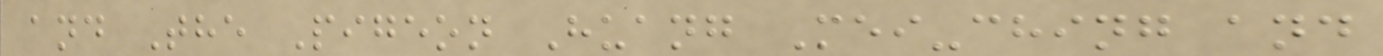and The Pigeon Huang Mei-ching and
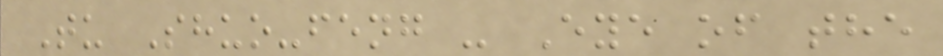Tu Shuo-feng - Eye of the
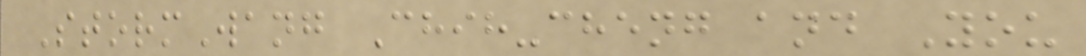StormWang Chih-cheng and You
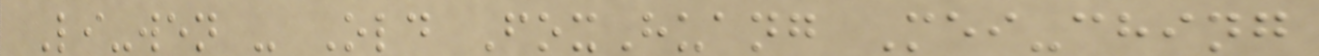Li-wen - Old FoxHuang Mei-ching
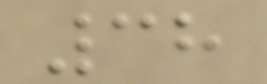38
